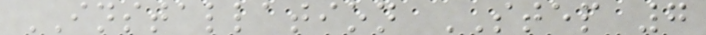INSTALLATION STEP 7
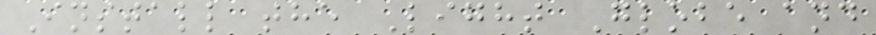Install the Light Globe and
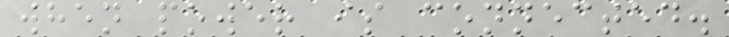when power is connected.
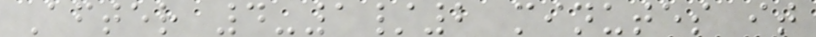After 4-1/2 minutes it
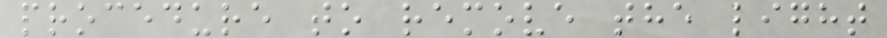procedure to remove the light
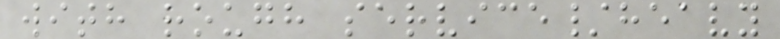with rough service/heavy
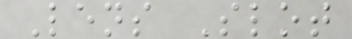Lens Slot
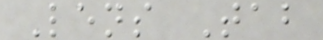Lens Tab
